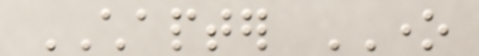CHAPTER ONE
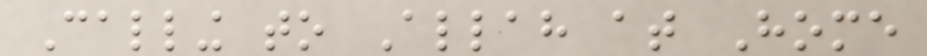Calling to Allah at Home
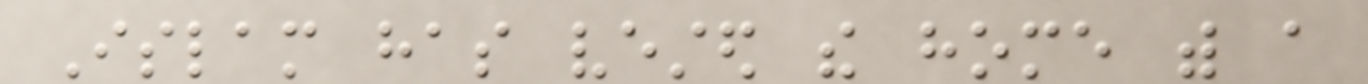Islam has vested the home with a
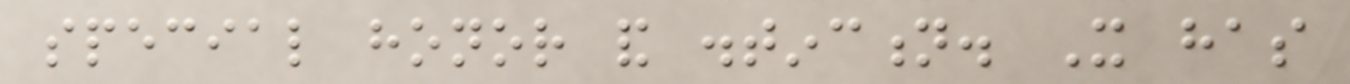special honor and distinction. It has
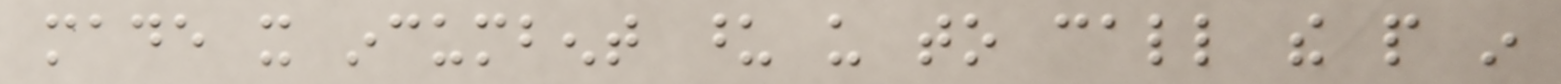made it incumbent upon us to call the people in
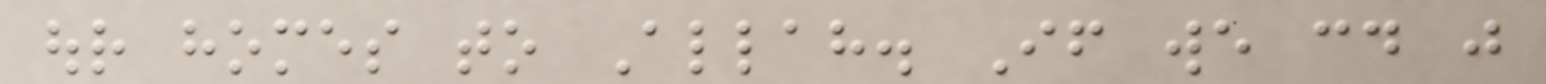our homes to Allah. If we could just
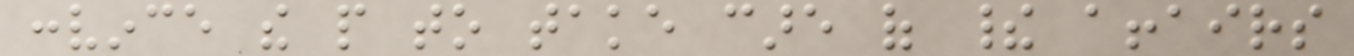convince the people to take care of their affairs
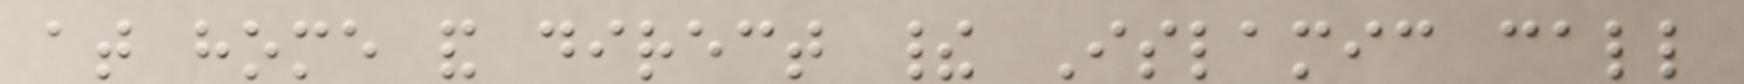at home and direct their Islamic call
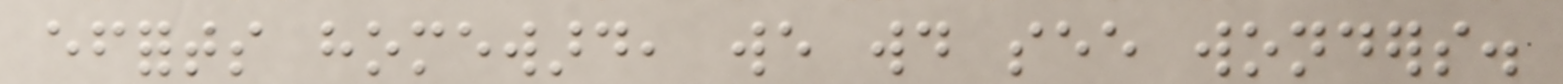efforts homeward, we would see wonders.
